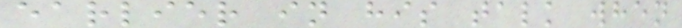earlier in his talk when
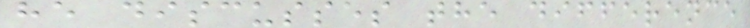he discusses the difference
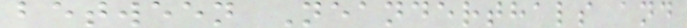between Neanderthals and
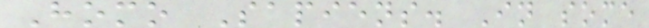Homo Sapiens. In some
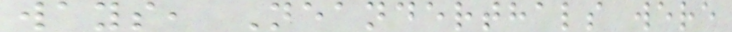ways, Neanderthals were
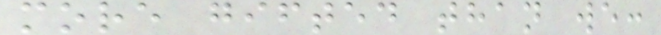more gifted than we:
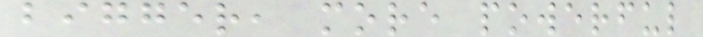bigger, more powerful
